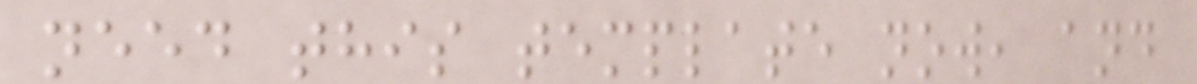need this template now, and
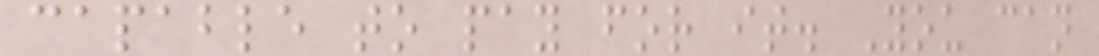capable to pay for it. You can
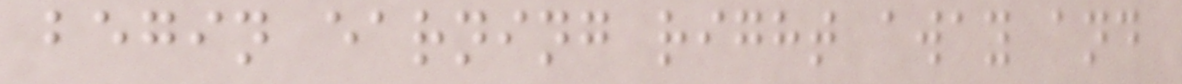begin earning right away and
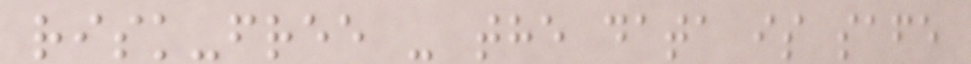risk-free - the data is safe
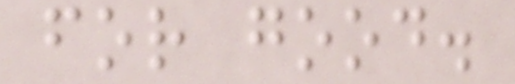for good.
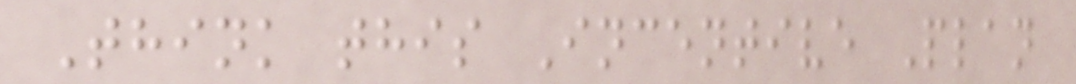Think this Incentive Plan
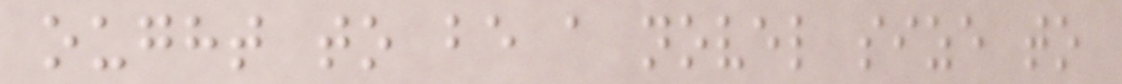ought to be a novel size to
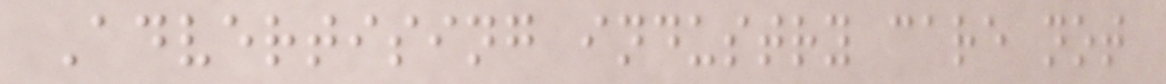Advertising industry care not
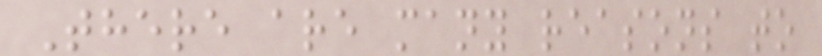There are many reasons to
